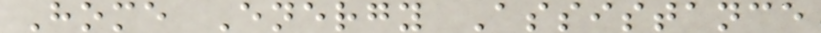Home Energy Assistance
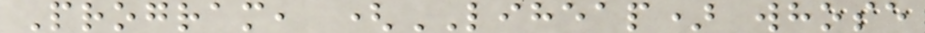Program, (LIHEAP) whose
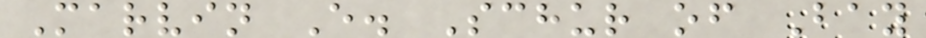Marvin E. Schur of Bay
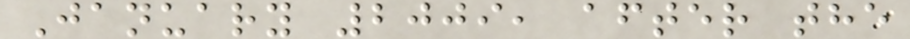January 2009, after the
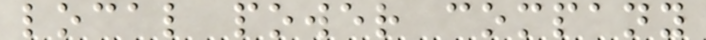local power company
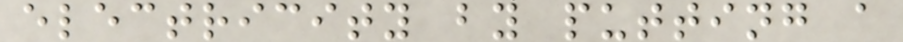electricity by putting a
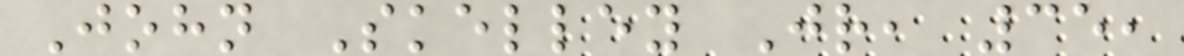John Skelley Jr, 35,
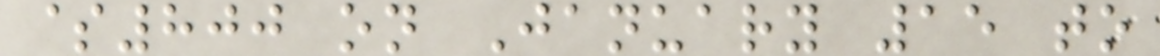$800 on January 15 to
